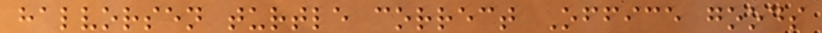halvorsen turtle correct Office goods
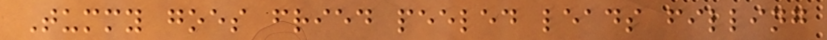Tummy goes fried peeled leads filling
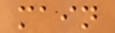main
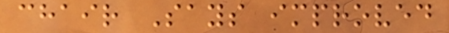chair Says improved
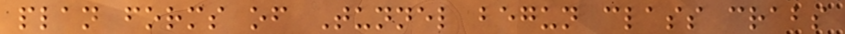plan forms of Tunnel begun class crabs
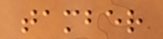tamber
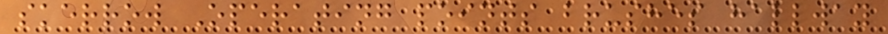skerrow Operating points brushes hallway
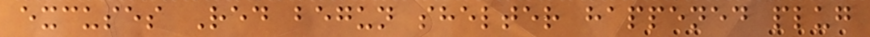excuses Red begun shelter happened plug
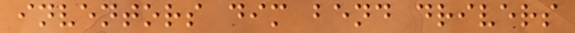inventors dim bend drivers
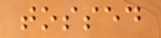tossed
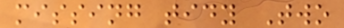missing tidy Two
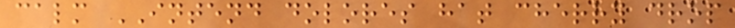calm INTEND dolores hat cherry drop
